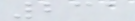231
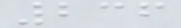236
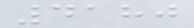4180
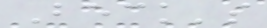Beck's
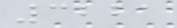3221
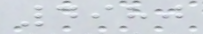4980
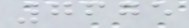7675
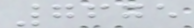7675
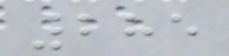285
